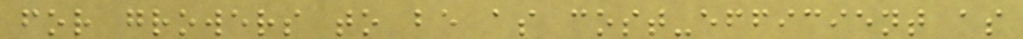for growers to be as cost-efficient as
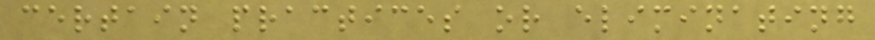certain practices or eliminating
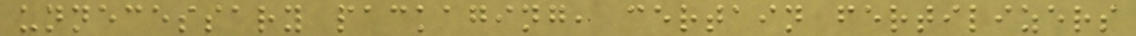unnecessary packaging, certain fertilizers
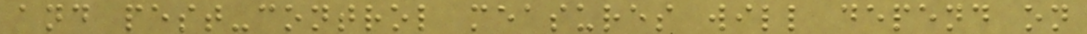and pest-control measures will depend on
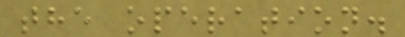the operation.
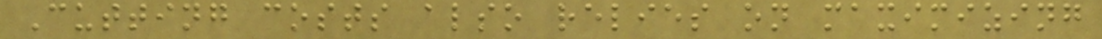Cutting costs also relies on maximizing
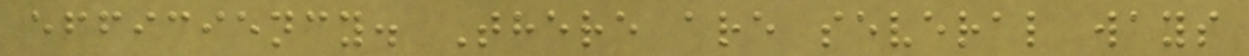efficiency. There are several ways
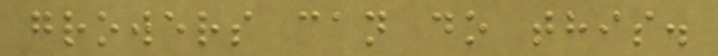growers can do this.
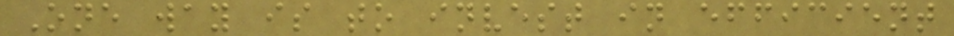One way is to invest in efficient
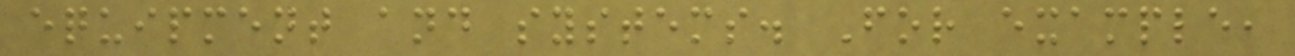equipment and systems. For example,
